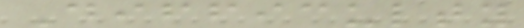Difficulty
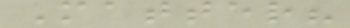Matter?
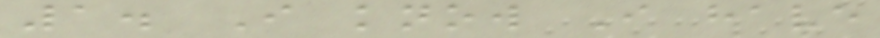1. I know I have
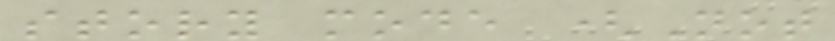story mode (Not
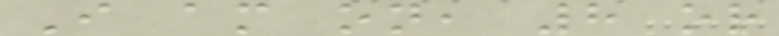I am on, 8 or
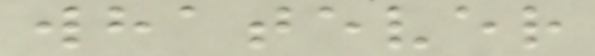whatever
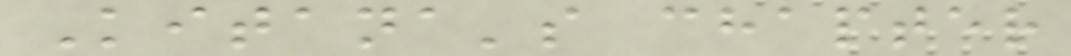Kitana's chapter
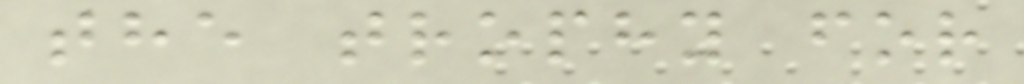the trophy for
